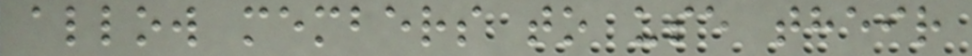allow members to use their
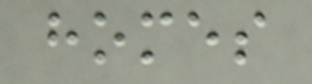homes
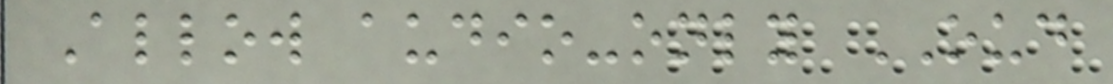Allow audio-only OUD
